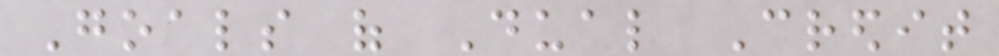Goals of Dual Credit
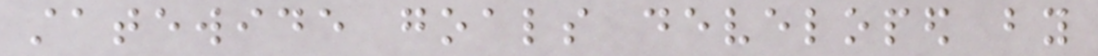statewide goals developed by
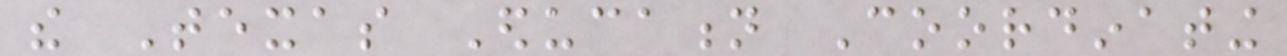the Texas Education Coordinating
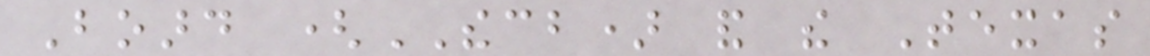Board (THECB) and the Texas
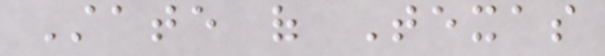State of Texas
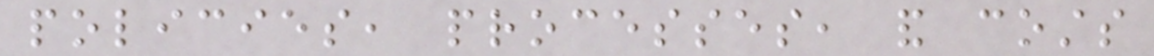policies, processes, and costs
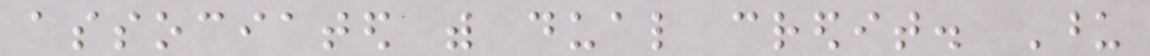associated with dual credit. Upon
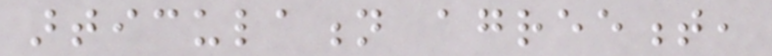articulation agreement,
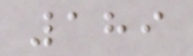189
